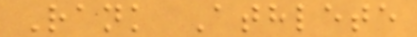Rank Athlete
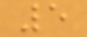5
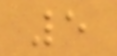5
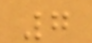7
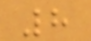8
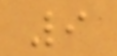9
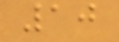10
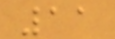11
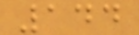144
